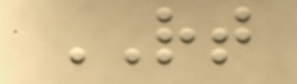RT
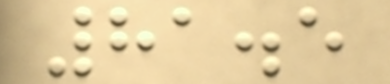81.5
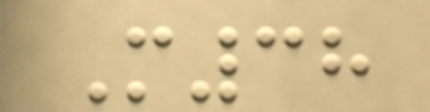M38
